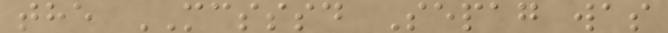the MCSSSD Sepag was
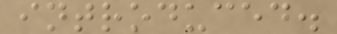introduced.
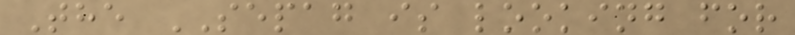The SEPAG is looking for
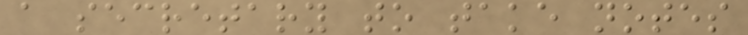a secretary to take notes
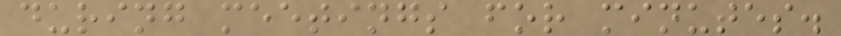during meetings for minutes.
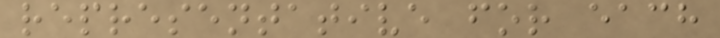representative for each
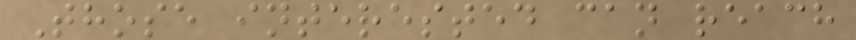Those interested can reach
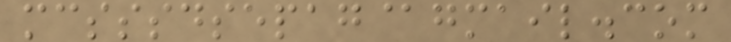mcsssdsepag@gmail.com
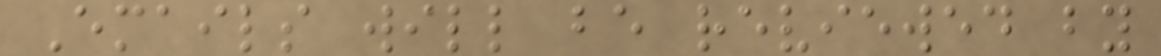Emails will be reviewed by
